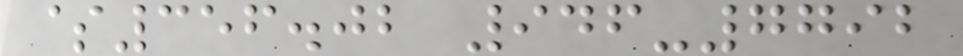$356.02 946-7792
